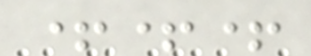+++
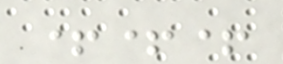+++
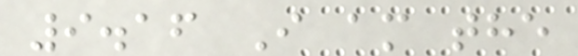9.16 I am the
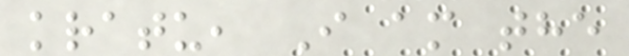kratu, I am the
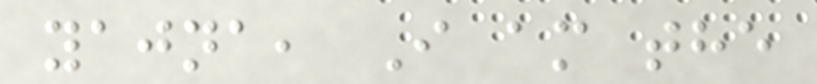yajna, I am the
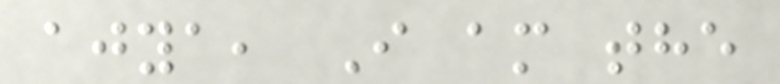ajya, I am the
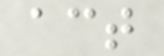act
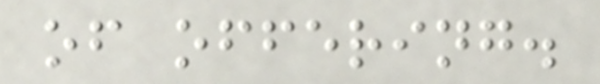of offering.
